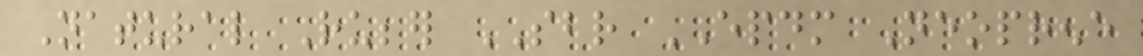Natural Rubber SBR EPDM Neoprene
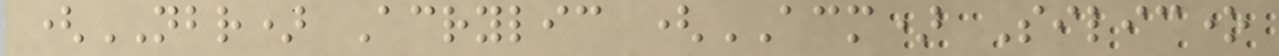(NBR) Acrylic (ACM) Silicone
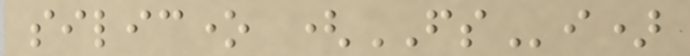silicone (FSi)
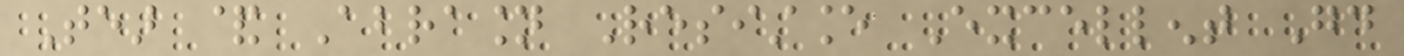Tear & Abrasion Resistance Excellent Good
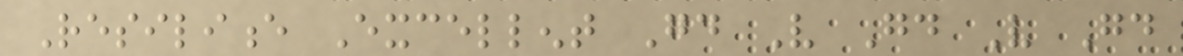Resilience Excellent Good Very Good Very Good
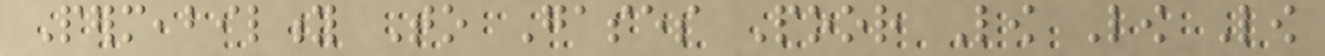Permeability To Gases Poor Low Low Low
